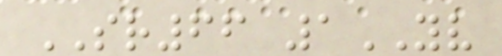SR66 1YV
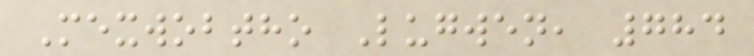Mexwobtho Lugwen, 784
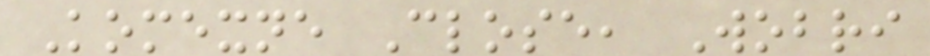Komexne Close, Wobri
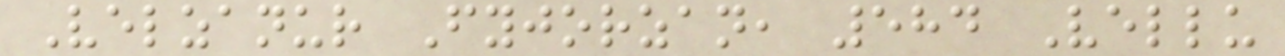Velzanur Fyjorzan, 584 Vellu
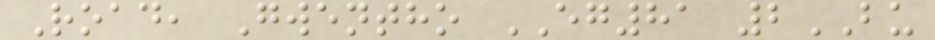Road, Gwentho EG81 2BU
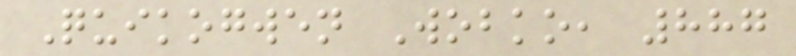Quikogwen Wobko, 887
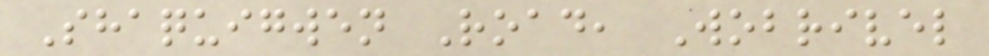Shaquigwen Road, Wobrivel
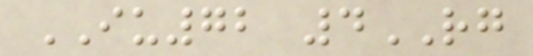IU72 4RG
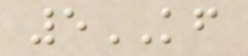5KF
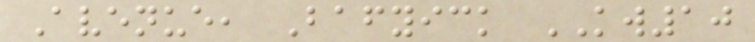Avenue, Bafyick KW10
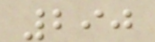290
